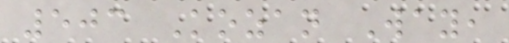503 Kozan Way,
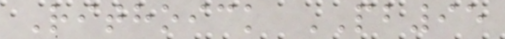Rithoick PB95
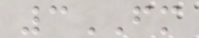3FM
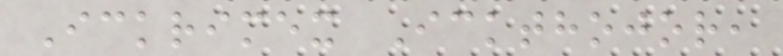Ickrimex Ickthojor,
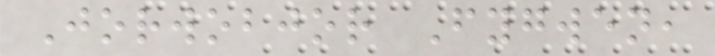Jorwobjor Fygwen,
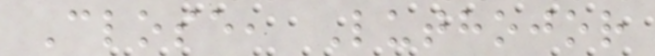Close, Luthojor
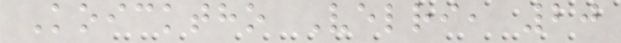Koicktho Velri, 20
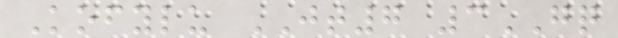Kofylu JT7 3GQ
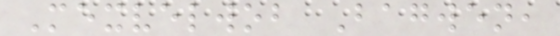Mexvelwob Bagwen,
